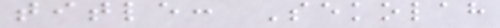title: Sekolah
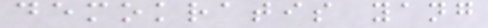demokratis yang
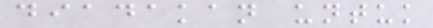diadakan untuk
